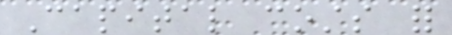Capital costs for
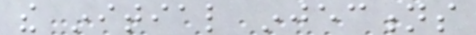the initial injections
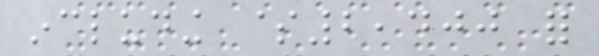including $2,400 for
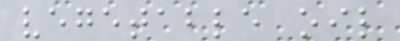vegetable oil
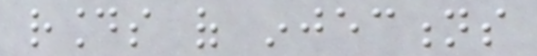rounds of injections
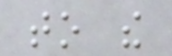to the
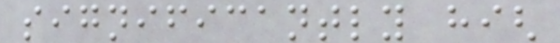significantly high
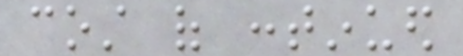cost of continued
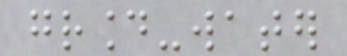ground-water
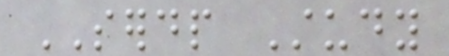SERDP Study
